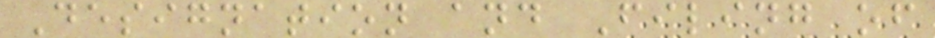Designation and Filing of
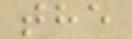the
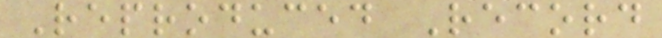Reproduced Record
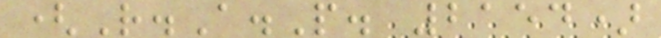(R.A.P. 2154)
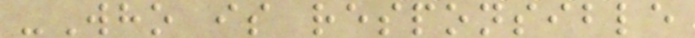-Who is responsible
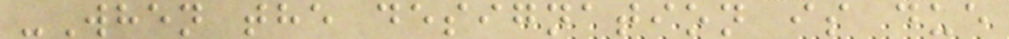-When the designation is due
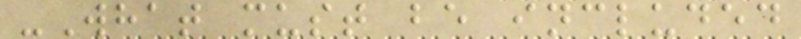-What must be included
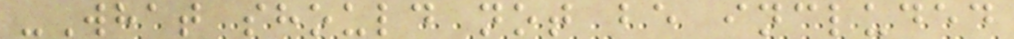-What should not be included
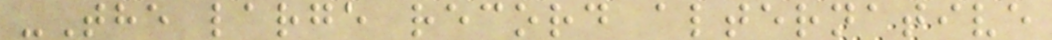-The large record alternative
